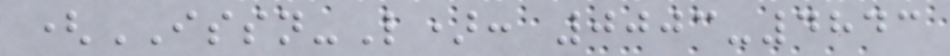(ISSN-L): 0003-4843
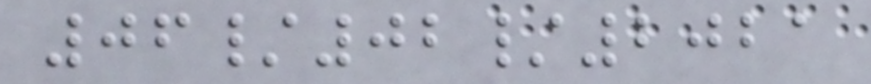06/02/2021
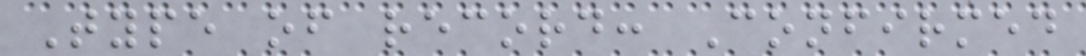Type of record: Confirmed
